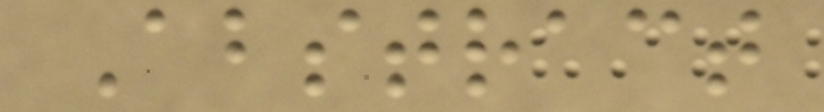Abstract
